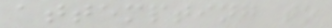attempting to
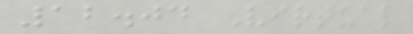12.04 Virtual
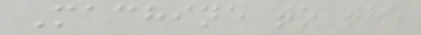Machine to the
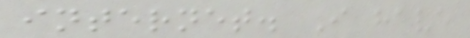internet. I have
